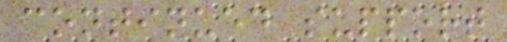continued support
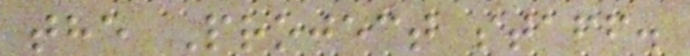the Project staff.
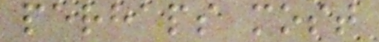perhaps most
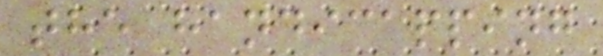the handicapping
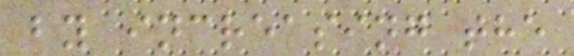by increasing the
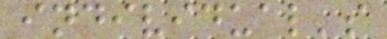individual's
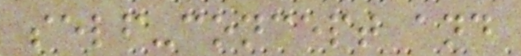self-concept and
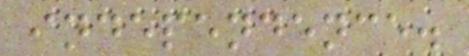independence.
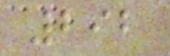292
